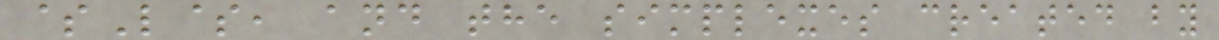$L$, and the simplexes created by
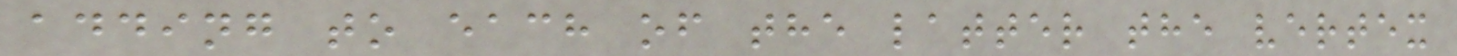adding to each of the latter the vertex
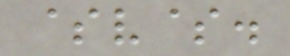$v$.
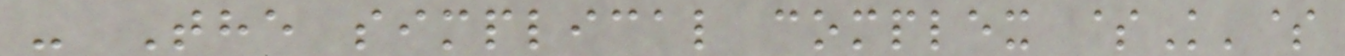- The simplical complex $K'$
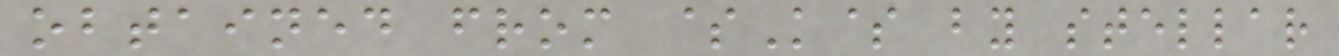obtained from $K$ by stellar
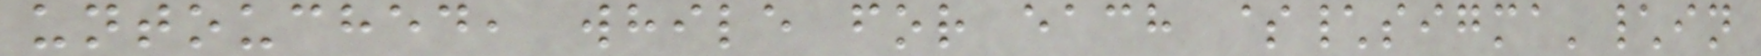untouched, while for each $\sigma'\in
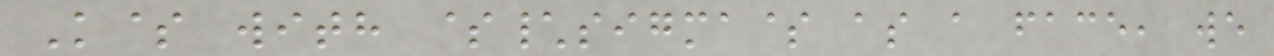K$ with $\sigma$ as a face, we
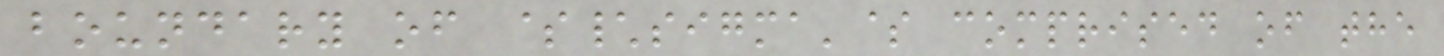boundary of $\sigma'$ comprised of the
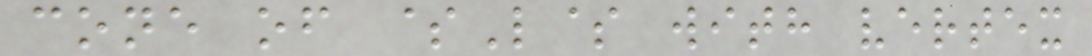cone of $L$ with vertex
